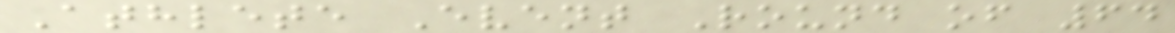Athlete Event Round of 64
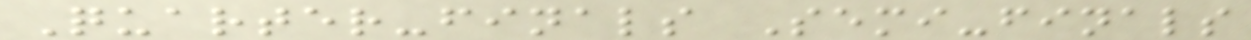Quarter-finals Semi-finals
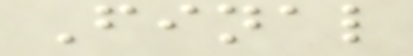Final
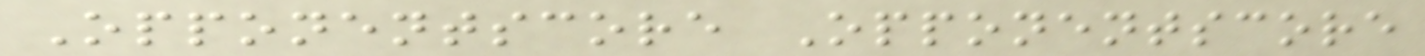Opponentscore Opponentscore
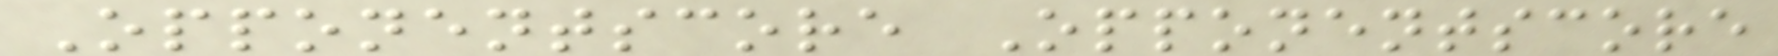Opponentscore Opponentscore
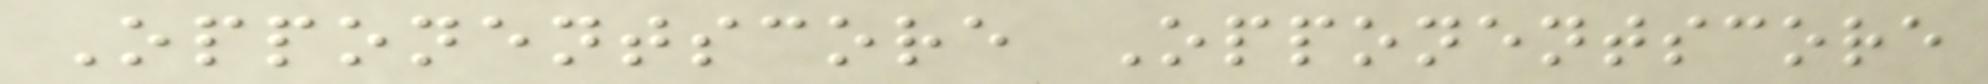Opponentscore Opponentscore
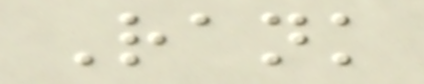Rank
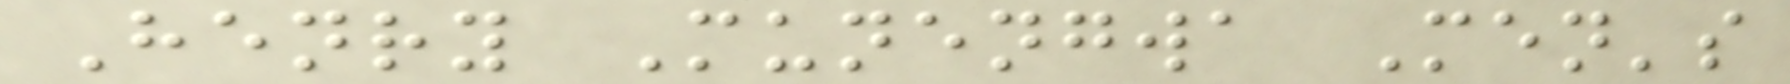Henry Munengwa Men's
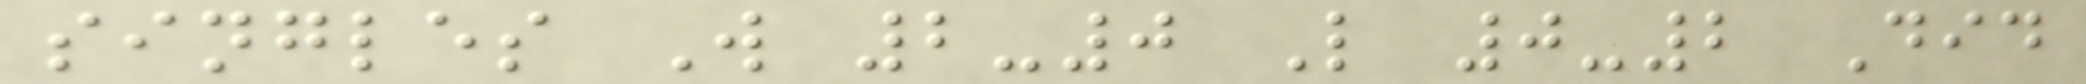singles W 2-0 L 0-2 Did
